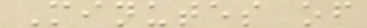Minutes of
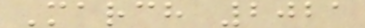March 2021
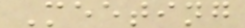Meeting
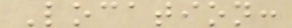Location:
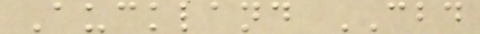Auckland CBD
